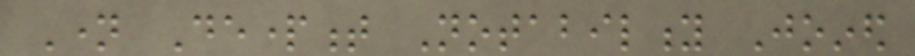Name Department Notability Joined
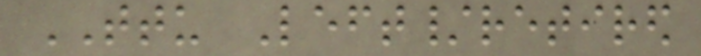TTU Left/retired
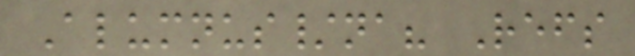Alumnus/na? Refs
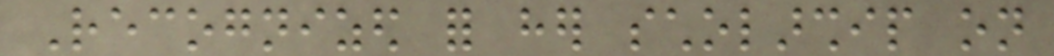Recognized for her scholarship on
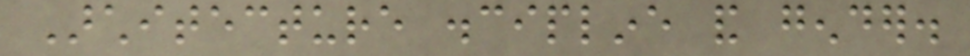Architecture discipline and gender.
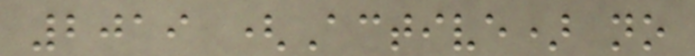2019 (Active) no
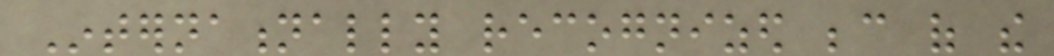Internationally recognized because of the
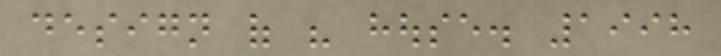design of his house. 1998
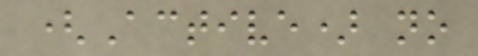(Active) no
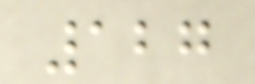127
